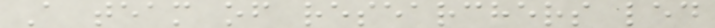A team of researchers led
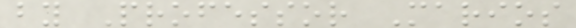by Professor Marios
